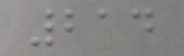214
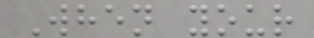When your
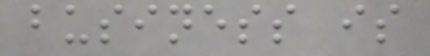business is
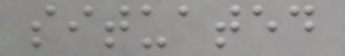situated
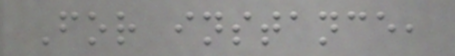For instance,
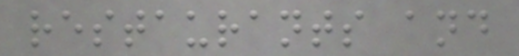restaurants and
